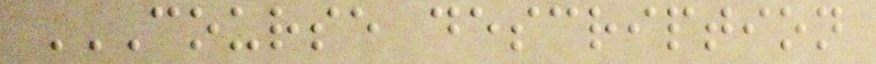COURSE DESCRIPTION
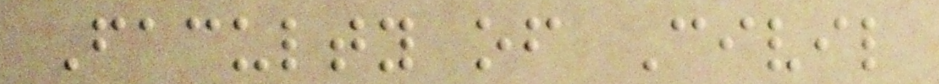Faculty of Civil
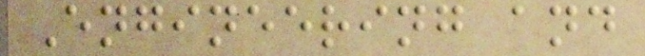Engineering and
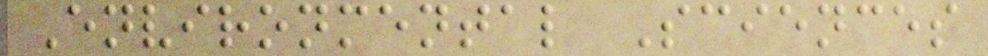Environmental Sciences
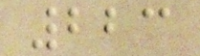223
